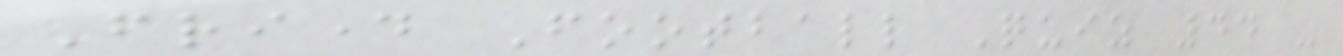Friday Football Quiz 44 -
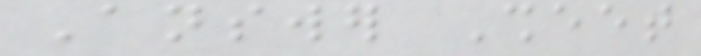Answer Sheet
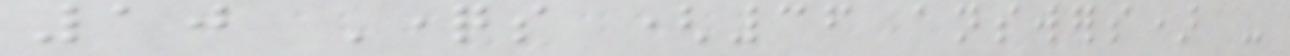10 Questions (36 answers) -
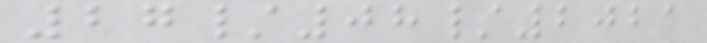27/08/2021
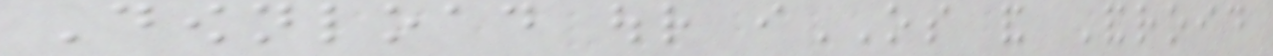Download our iOS and Android
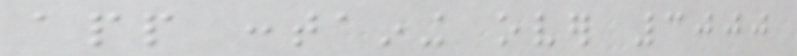app containing over 3000
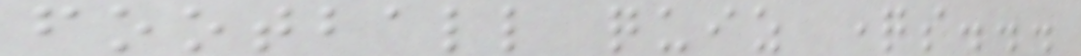football quiz questions...
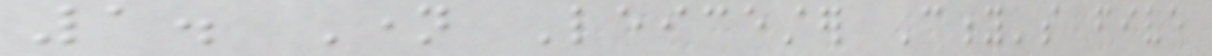1. Name Leicester City's five
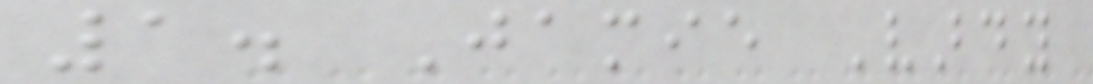1. Jamie Vardy
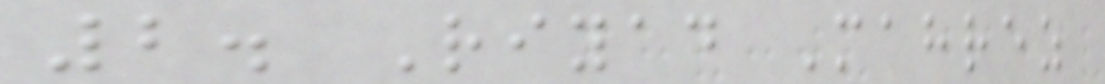2. Riyad Mahrez
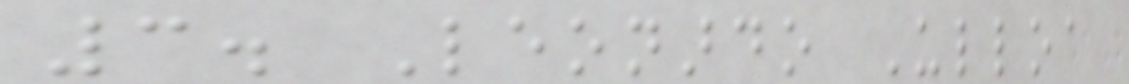3. Leonardo Ulloa
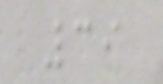39
